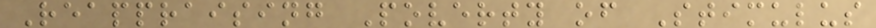Reappraising Poverty of Stimulus
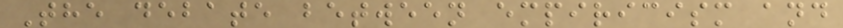The debate between empiricism and
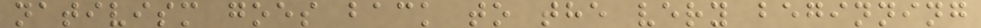nativism goes back to the very beginning
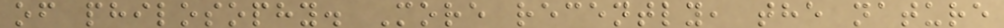of philosophy. More recently, the nature
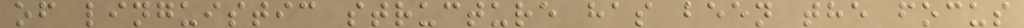of linguistic structure has been the focus
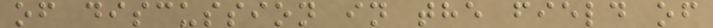of discussion in the field of
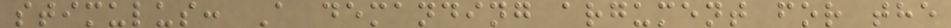stimulus: A demanding argument for the
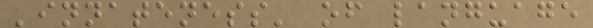'innateness' of language
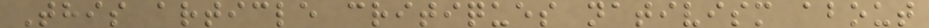This article critiques nativism about
